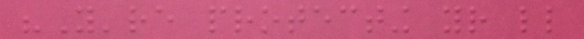"You're protecting your little
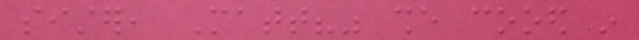sister, Matt?" she cooed in
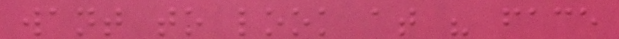want to look at his face
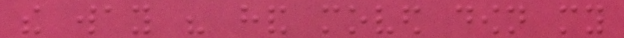the way his hand moved down my
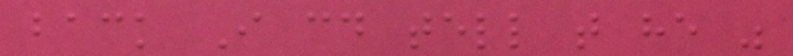back I could tell that he was
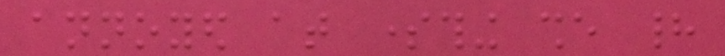annoyed at something she had
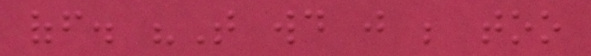off. "That would just be too
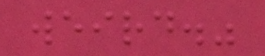weird."
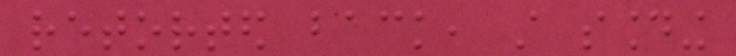retorted back, still sounding
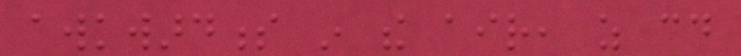awkwardness in the air, as could
